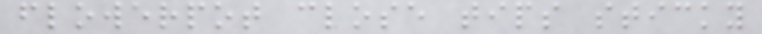flowerpot close tips sticky
